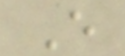E
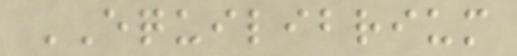EQUILIBRIUM
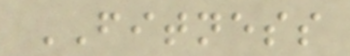FITNESS
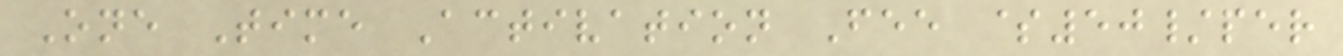One Time Activation Fee $50/per
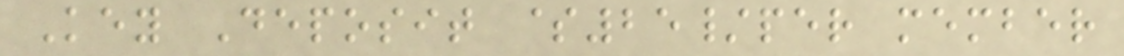Key Deposit $25/per member
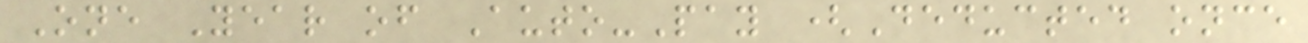One Year of Auto-Pay (Deducted once
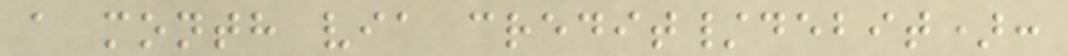a month via credit/debit):
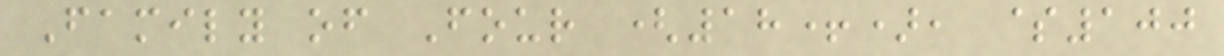Family of Four (18+), $100
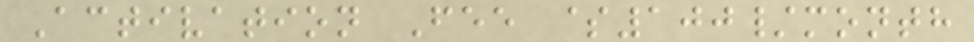Activation Fee $100/month
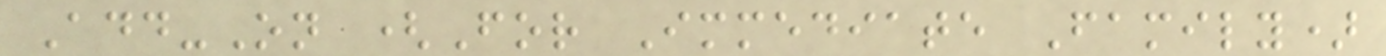Add-On (For Immediate Family)
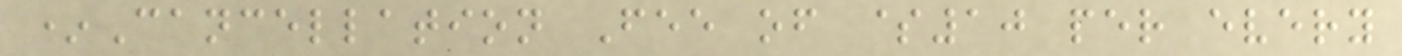*Cancellation Fee of $10 per every
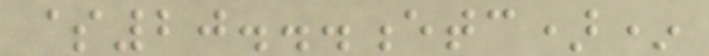$20...etc)*
